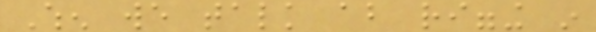When we talk about rigging in
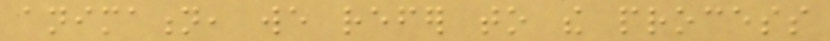animation, we refer to the process
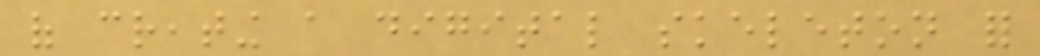of creating a digital skeleton for
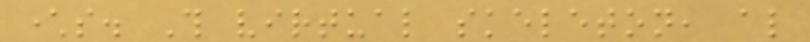characters. This virtual skeleton, also
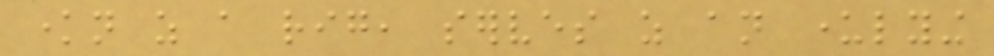known as a rig, serves as an underlying
